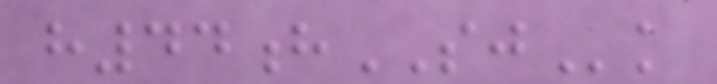h44hSJk
